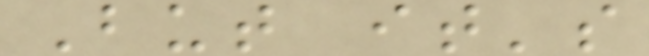But it's
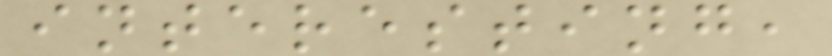interesting,
